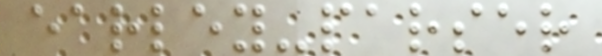earley-parser
